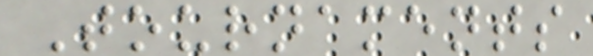Tournaments
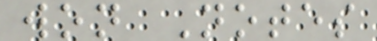won Notes
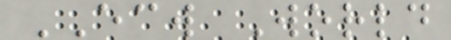ECW World
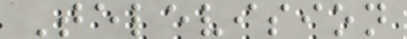Television
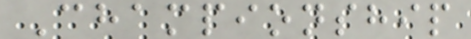Championship
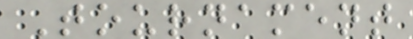Tournament
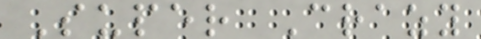Super Crazy
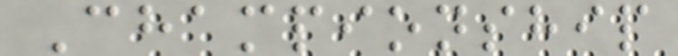Championship
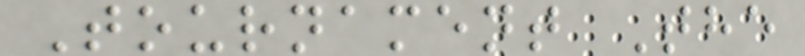Tournament The
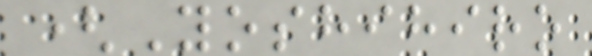(Yoshihiro
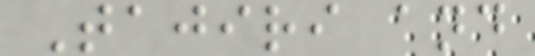Tajiri and
